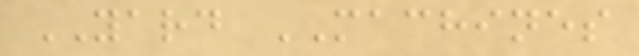YARD MACHINES
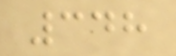348
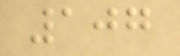107
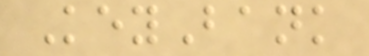KeyBank
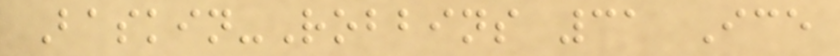Baskin-Robbins 31 Ice
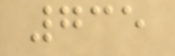735
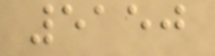5150
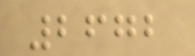2672
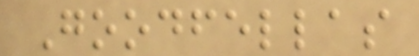Goodfellas
